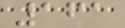161
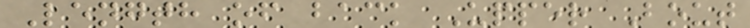Length of back Upper Bout
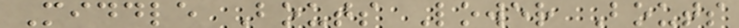Middle Bouts Lower Bouts
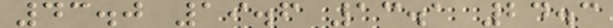43.0 19.6 13.1 24.3
